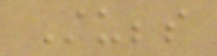Stubbs
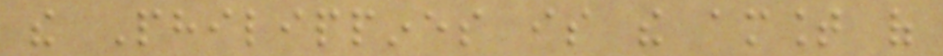the Philippines is the amount of
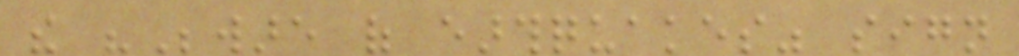the "Beware of earthquakes" sign
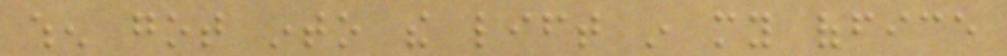when got into the lift in my office
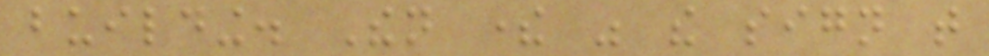building. Then there was the sign that
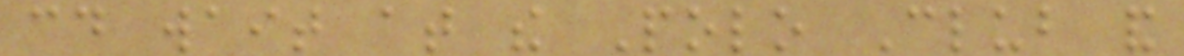could wait at the Polo Club and
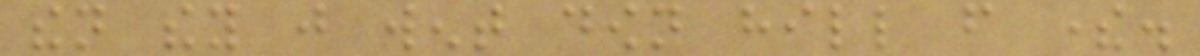then they just went down hill from there.
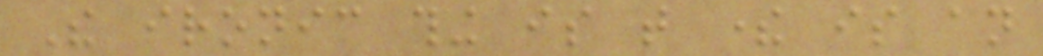The ironic thing is that there is an
